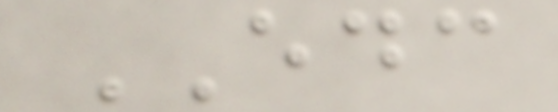EDC
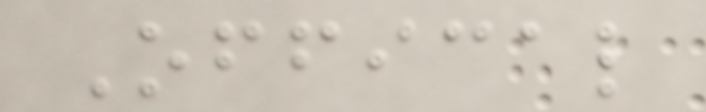Offical
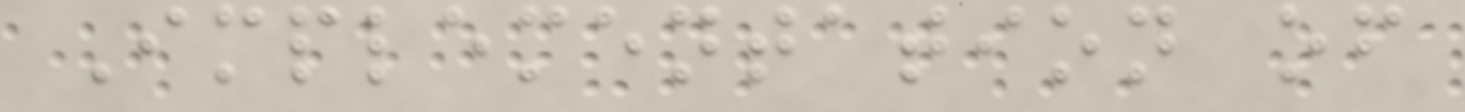Implementation of
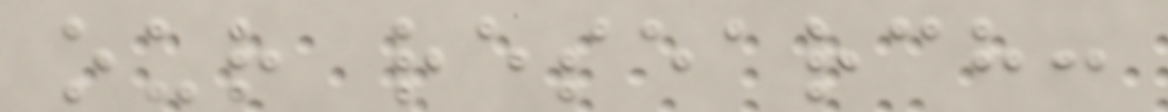our research:
